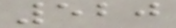520
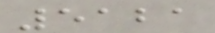5121
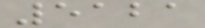5121
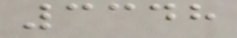3348
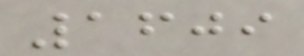1609
